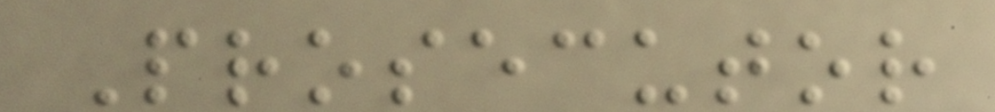Prosecutor
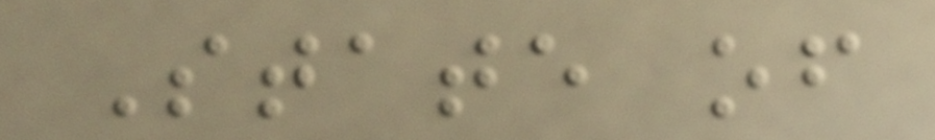State of
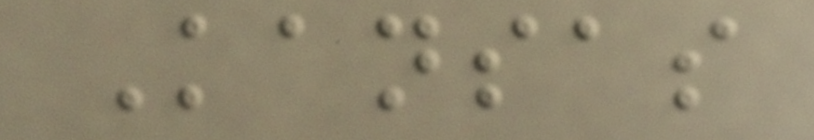Kansas
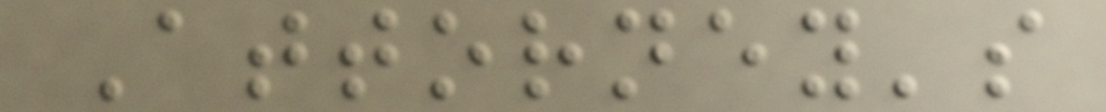Attorney's
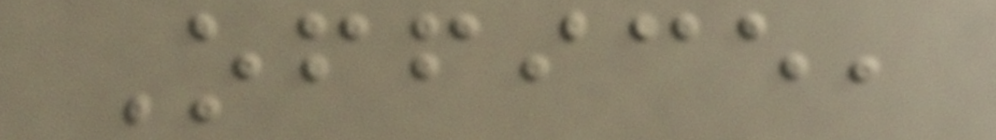Office,
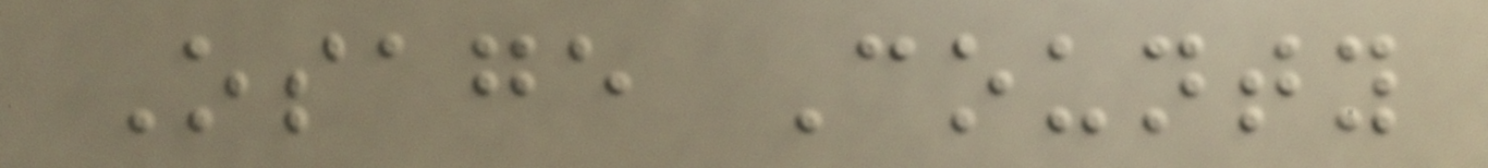Osage County
